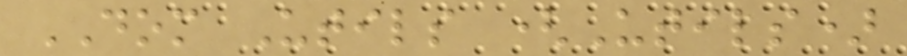DOM Utils (Utils)
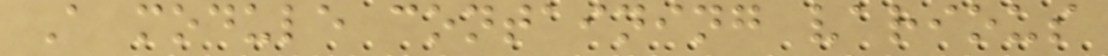A module containing various
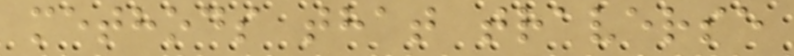methods that traverse
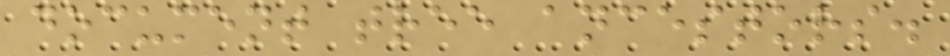document tree ancestors.
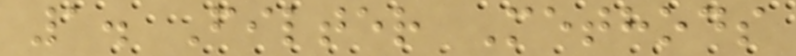1. Filter Methods
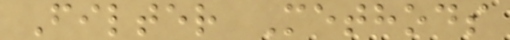Filter Methods
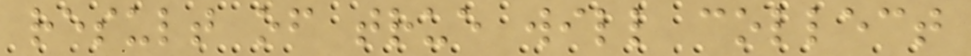result of true will collect
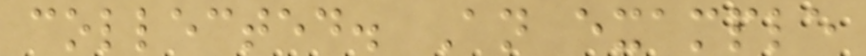collected. An example
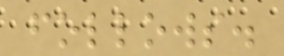follows.
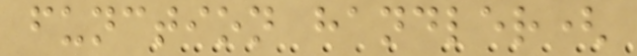function handler(
